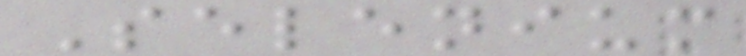Selenium
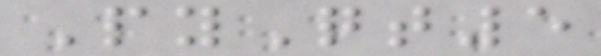PyQt5
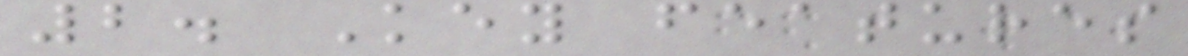2. Key features
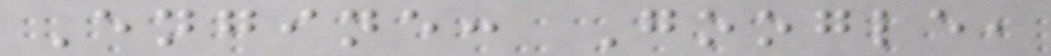Engine: Google,
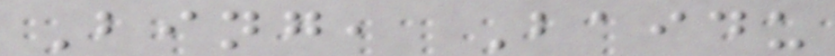Bing, Baidu
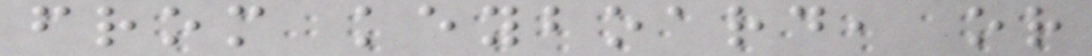from keyboard, or
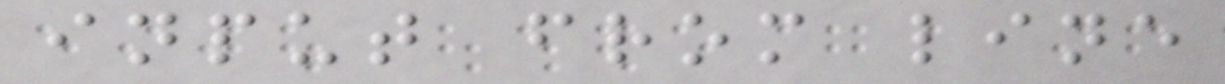input from line
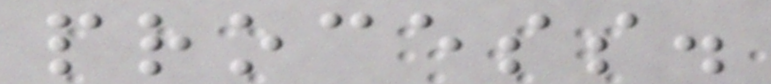process.
